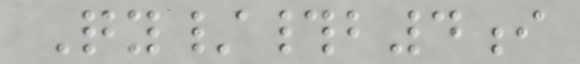Qy/#b4i
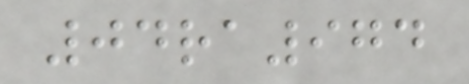04ra974
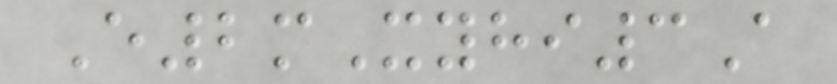E2mXyhi3A
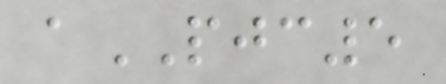aPJC5
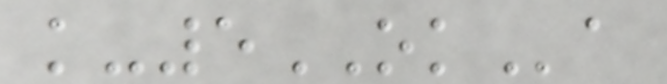k-5OKa
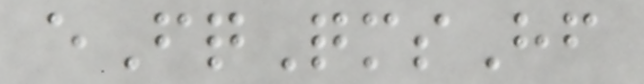eFqQmsHf
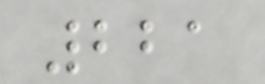221
